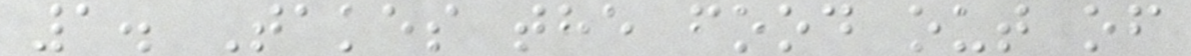1. Takes the food out of
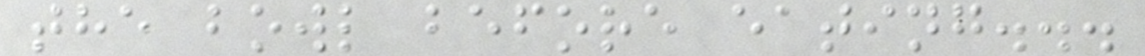the bowl before eating...
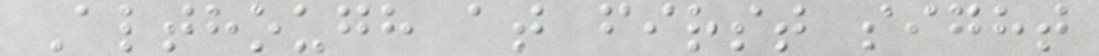Although at first sight
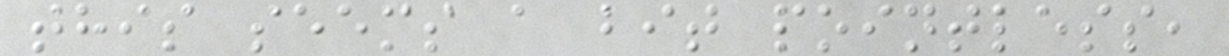this seems a bit pointless,
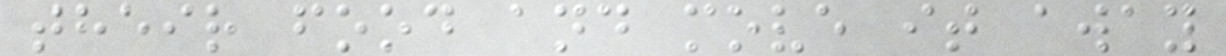their food and move it away
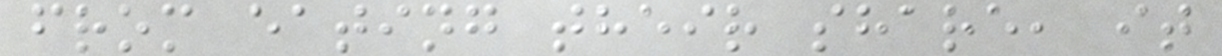from eating their share, it
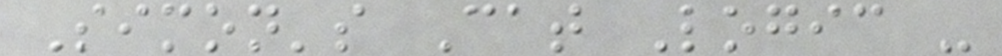Simon's Cat Logic -
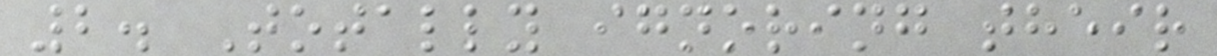2. Totally ignoring their
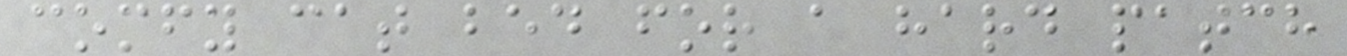comfy cat bed for a hard patch
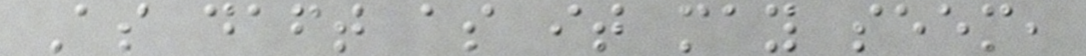As daft as it may seem,
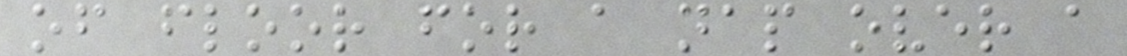of floor for a nap over a
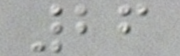26
